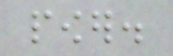power.
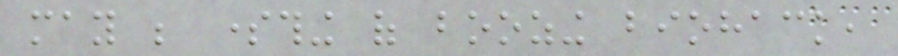may be something of boozing biohack,
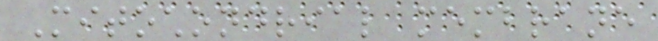Mitochondrial membrane
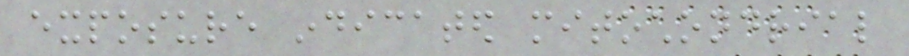exposure indicated mitochondrial
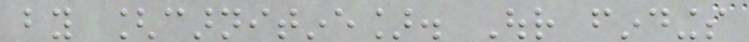by [carnitine]. Our findings
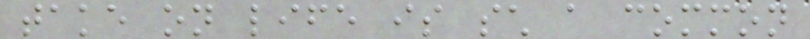take on life is such a common
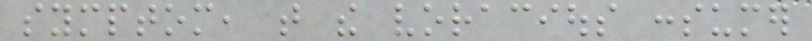symptom, that the voracious consumer
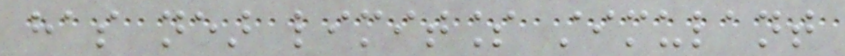has near limitless stimulant
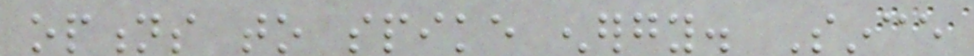options to spike energy. Since
